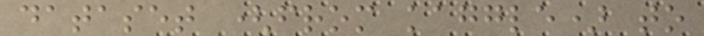dataset (from kaggle) to
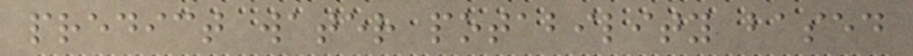predict water potability based
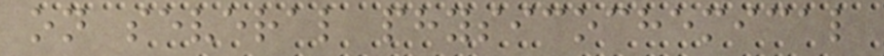on several physicochemical
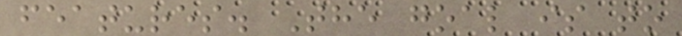features. The goal is to
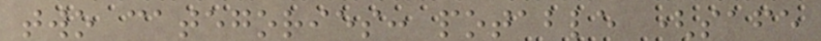two categories: potable (safe
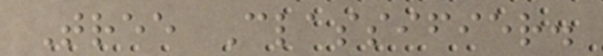Tree Classifier.
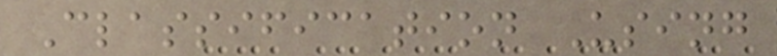Classification Using
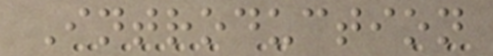Introduction
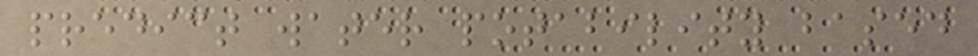predict water potability based
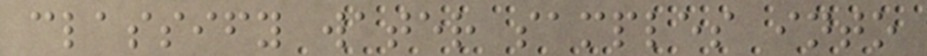classify water samples into
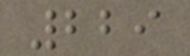229
